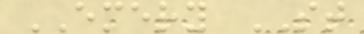EMERY ST
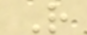R
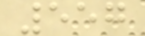557
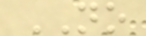NO
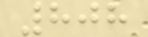808
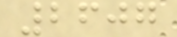2607
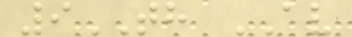9TH AV
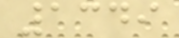1349
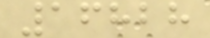16828
